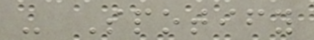- Spotify
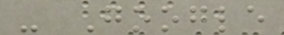- Google
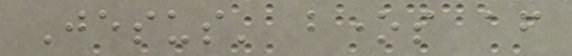Jesus' bones after
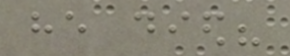he died?
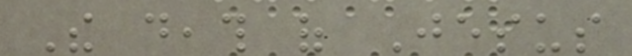The death of Jesus
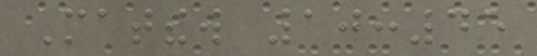Matthew 10:45
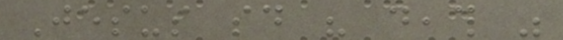Jesus said his death was
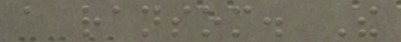a ransom. The
